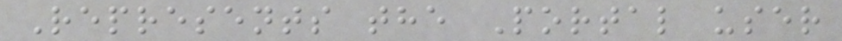Represents the Portal user
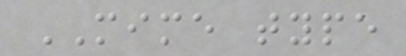MIME type
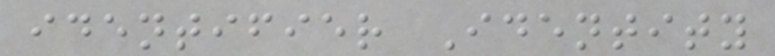identifier Identity
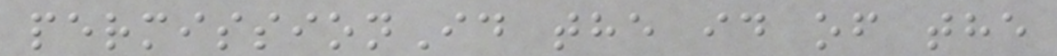permissionId the id of the
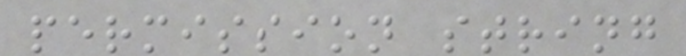permission string
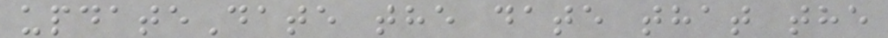updateDate the date that the
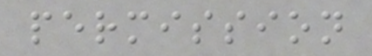permission
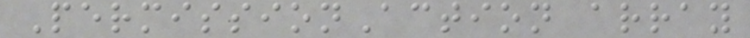PermissionAction array
